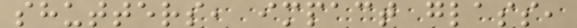shutters, impact glass,
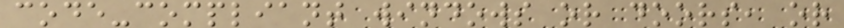code-compliant windows or doors, or
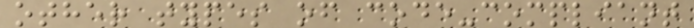other types of code-compliant
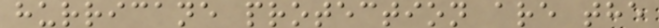hurricane protection are the
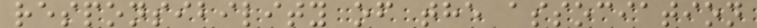responsibility of the association
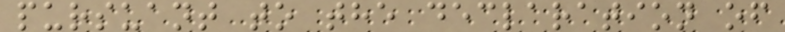pursuant to the declaration of
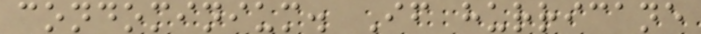condominium. If hurricane
